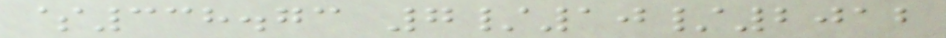$338.73 7/10/2012
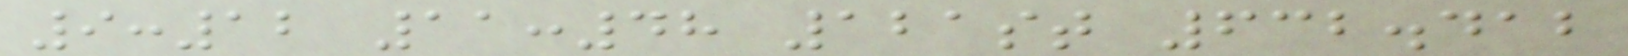9:12 11:48 121st 632.412
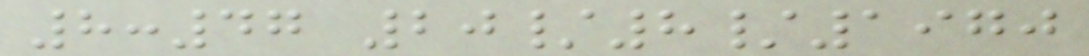8:47 20/8/1970
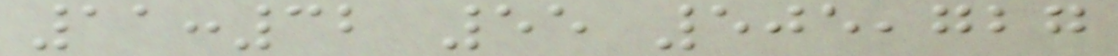11:32 55 505,727
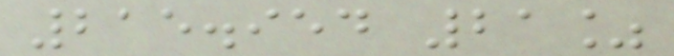215.954 21%
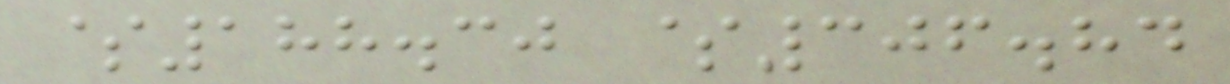$188.30 $306.84
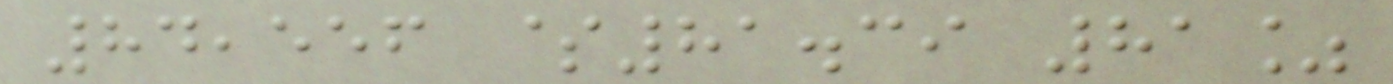84,556 $81.39 81%
